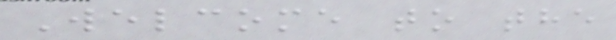Welcome to the
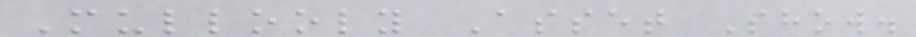Mullooly Asset Show.
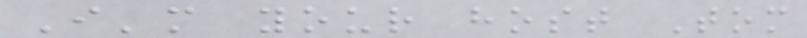I'm your host Tom
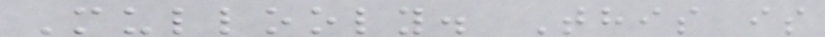Mullooly. This is
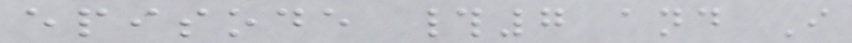episode #7 and I
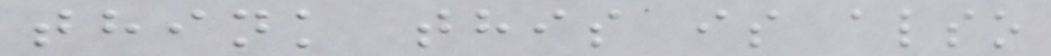think this is also
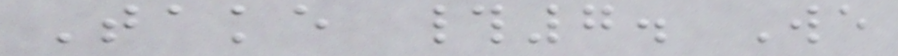Take #7. We
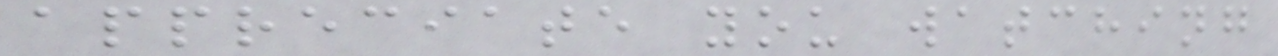appreciate you watching
